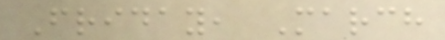Friday, March
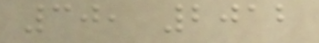30, 2012
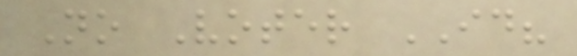No Voter ID?
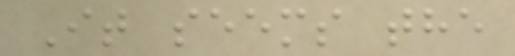It seems the
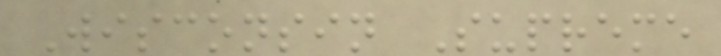Wisconsin Supreme
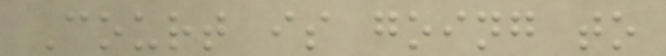Court is going to
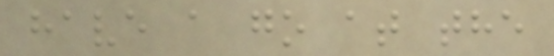have a go at the
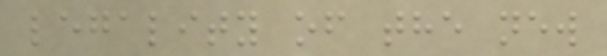legality of the new
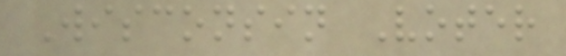Wisconsin Voter
